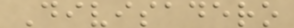Divisadero
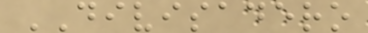DIVISADERO
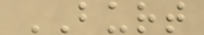BURT
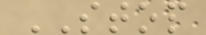STOP
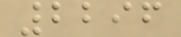2296
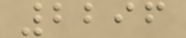2296
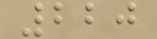220
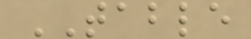TABLE
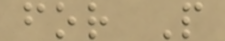for P
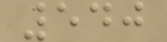540
